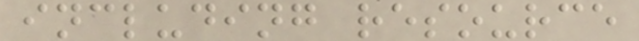including resource
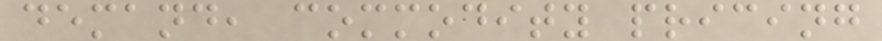demand, commodity pricing
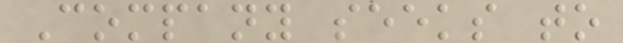Company seeks to
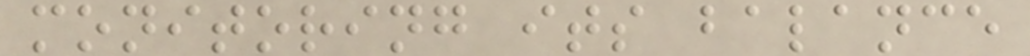monitoring its balance
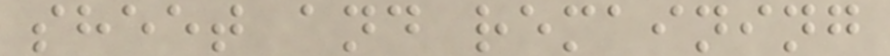sheet and remaining
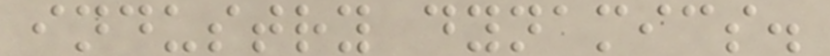industry dynamics.
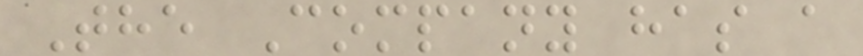The Company has a
